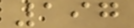197
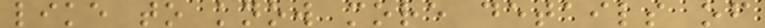like to know more details of
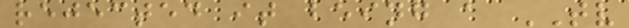rejected it being a TV
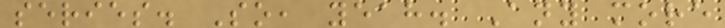series. So, yeah. Any more
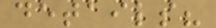details?
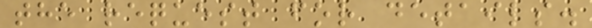the request for details.
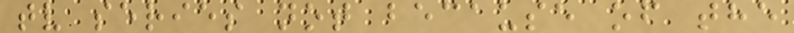tv series not because of the
